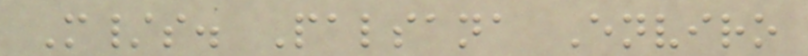M/s. Palsana Enviro
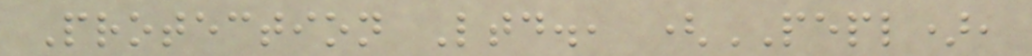Protection Ltd., (PEPL),
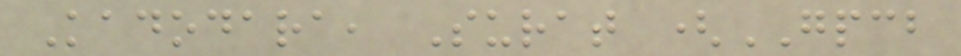Kadodara, Surat (GPCB
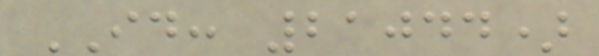ID: 21044)
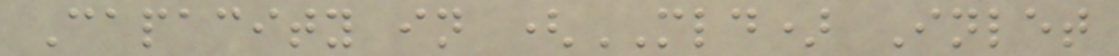Capacity in (MLD) Inlet
